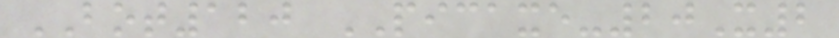BOT120 PICAXE-20X2
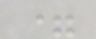=
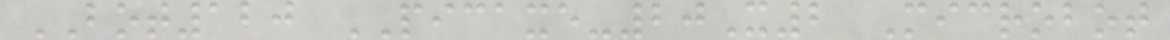BOT120 PICAXE-20X2 Microbot
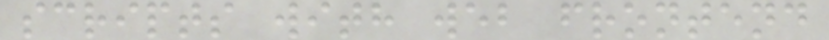scripts with web frontend
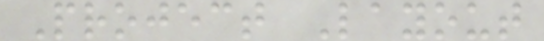Project Layout
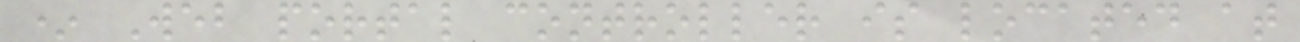* Web portal controller is located at
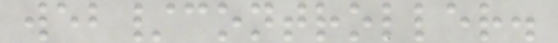web/controller.
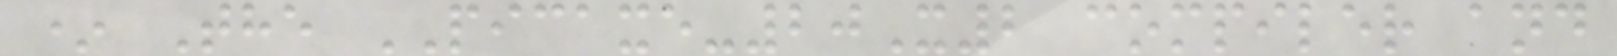* The PICAXE-20X2 compiler and
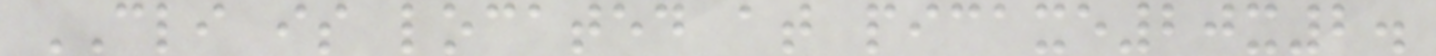CLI is located at picaxe20x2.
